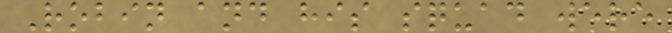Robin and his squad were
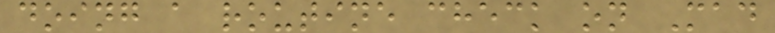doing a routine check on Mad
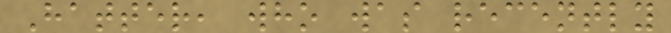Hatter, who was recently
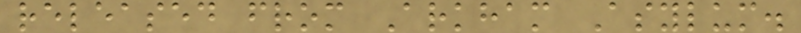released from Arkham Asylum.
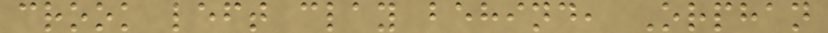crook left clay behind, Orphan
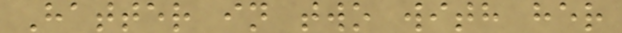Hatter in two with her
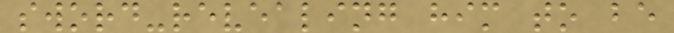sword-revealing him to be
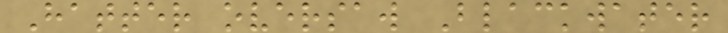Hatter oversaw Blackwater
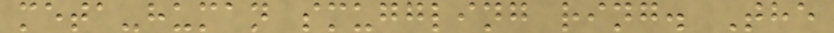meta-human smuggling ring. The
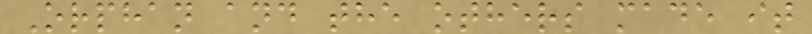Orphan and the others made it
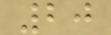20
